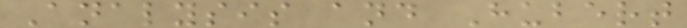Analysis and Hubert
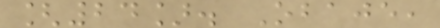[24]. Obaje,
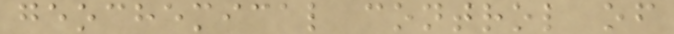geochemical control of
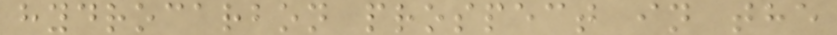hydrocarbon prospect in the
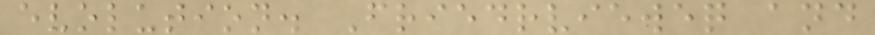evolution. Friedrvieweq and
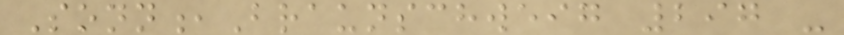Sonn,Braunschweig 297 -
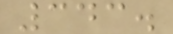343.
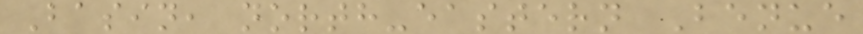Basin, north-eastern Benue
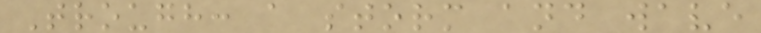Trough: a storm and wave
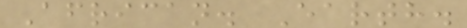African. Earth.
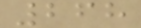268
